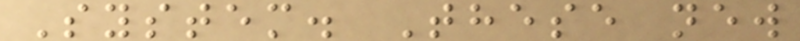System. These new
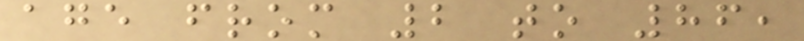age from 2 to 86,
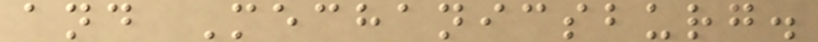and Mechanicsburg.
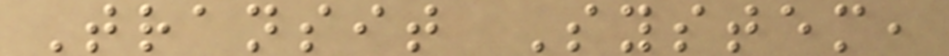Transit System,
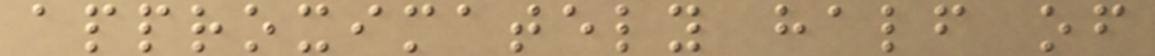approximately half of
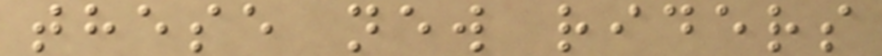these new riders
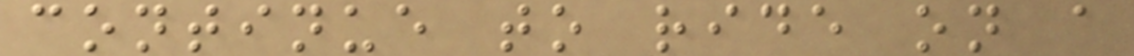continue to ride on a
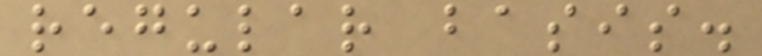regular basis.
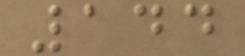144
